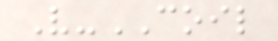V-COIL
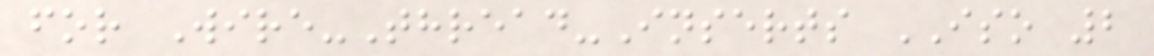for Wire-Thread-Inserts ISO 2
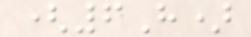(6H)
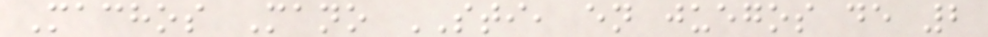Machos Mano STI, en juegos de 2
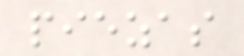piezas
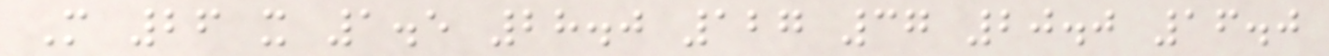M 26 x 1.5 28.0 127 37 20.0 16.0
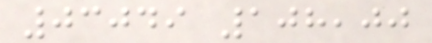03049 108,00
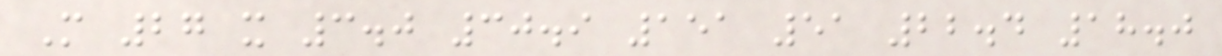M 27 x 3.0 30.9 151 51 22.4 18.0
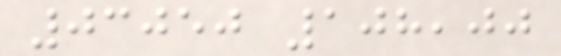03050 108,00
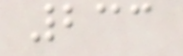233
